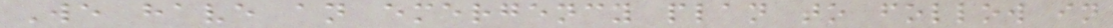We have an emergency plan to follow in
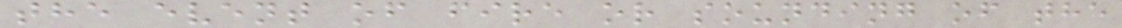the event of fire or sounding of the
